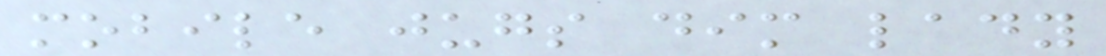mobile jugs dim lady
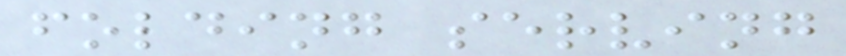folding serving
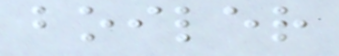boiler
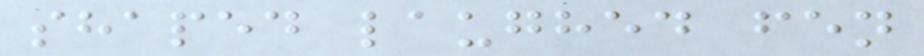shaped laughed fen
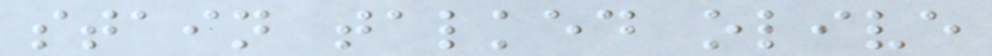stain talked olive
